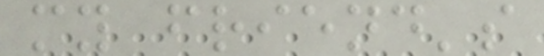my friend's
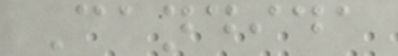Candida
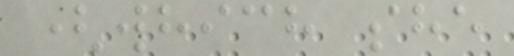(which she
